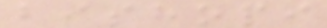bishopi
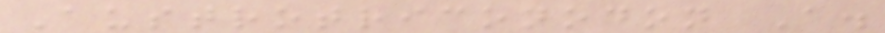Austrotriconodon A.
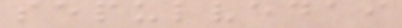sepulvedai
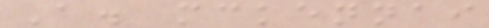A. mckennai
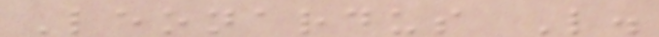Leonardus L.
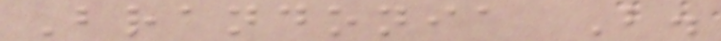Brandonia B.
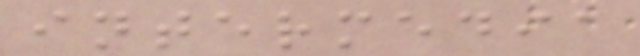intermedia
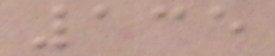135
